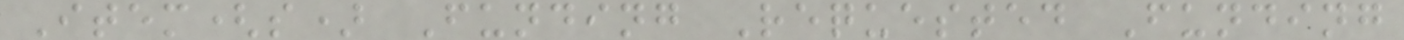Item(s) Funding Requested Funding
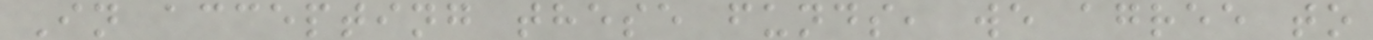In accepting these funds, we agree to
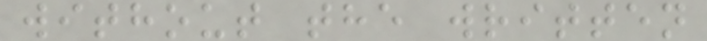without the written
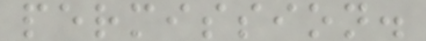permission.
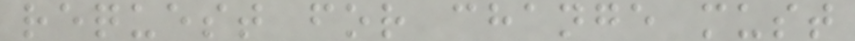request for change must
